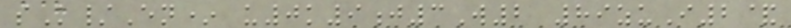sK/En* u0k9j3W2 89zuI2&
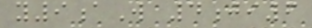y9aW 4ji6
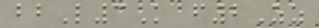bbL3K f2Zz
